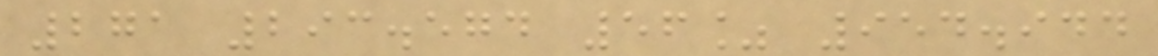271 293.574 56% 954.944
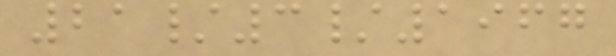21/3/1967
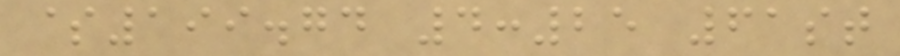$199.74 4:25 61st
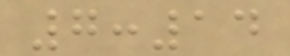7:14
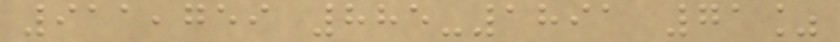911,759 885-1891 71%
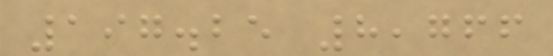197.25 8,766
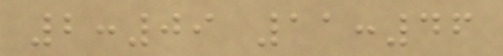2:09 11:46
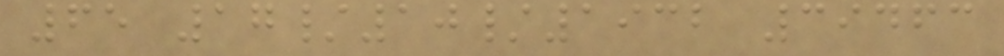65 17/10/1932 39463
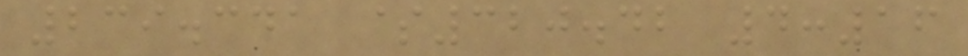239.341 $320.42 4:16
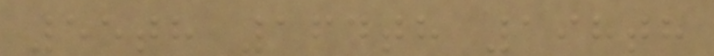55th 164th 198th
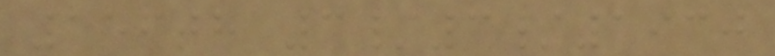156th 3/3/1930
